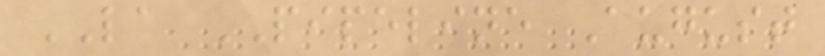LA PIPELINE August
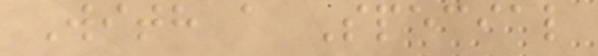With a Special
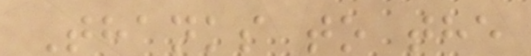Thanks to the
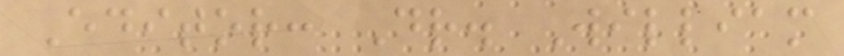Editor: Dr. William
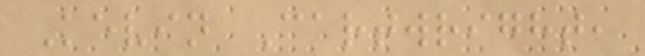Kevin Cartwright,
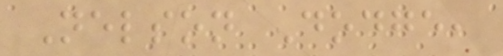Nelson Dodge,
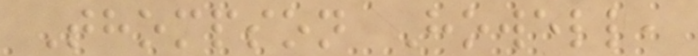Thompson Howell,
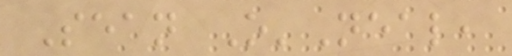Sean O'Neal,
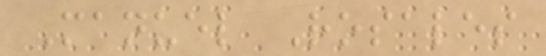Manuel Rosales
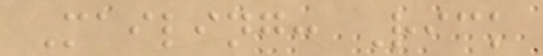Mailing: Rick
